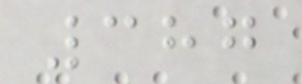387
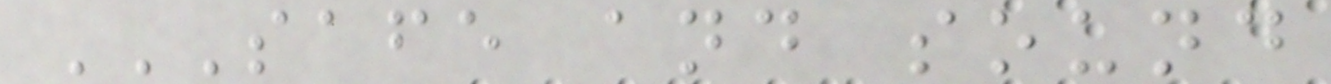SAFE AND SOUND
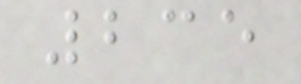235
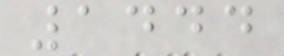1444
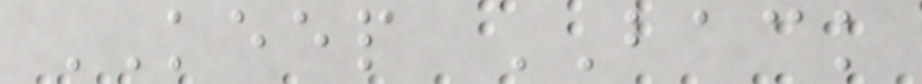KEEP BACK
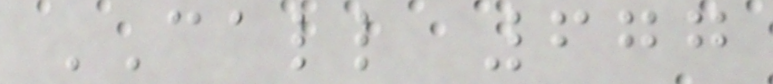CALL 677
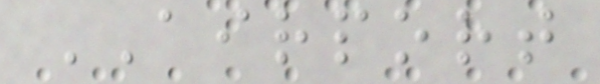AIRPORT
